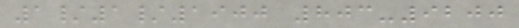1/1/1900 803-9200
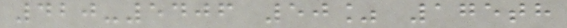420-5406 50% 175th
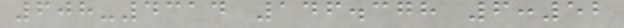608-4314 146.378 6:52
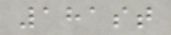181st
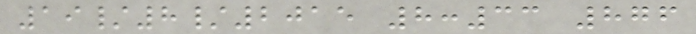19/8/2015 8:33 876
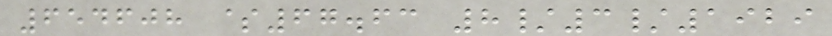654608 $67.63 8/3/1929
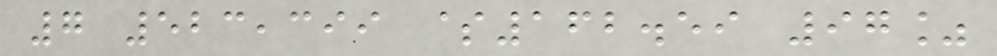7 523,399 $162.59 97%
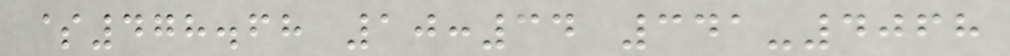$478.68 10:34 341-4068
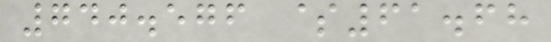740.576 $61.68
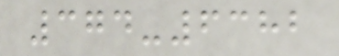374-6382
